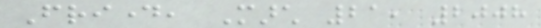Friday, March 21, 2008
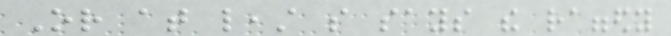Or at least so says the raggedy
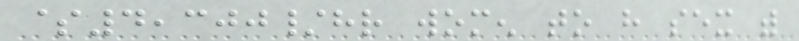$4,300/hr women to have sex with
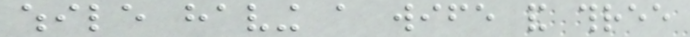while having a wife and three
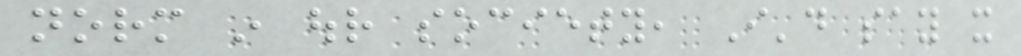norm in our society, I'd say it
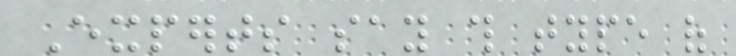Experts say this type of
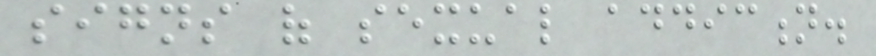signs of sexual addiction.
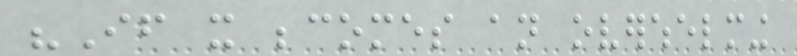"If it becomes an overwhelming
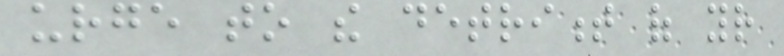urge to the detriment of your
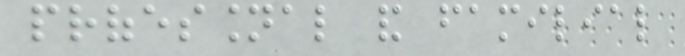professional and familial
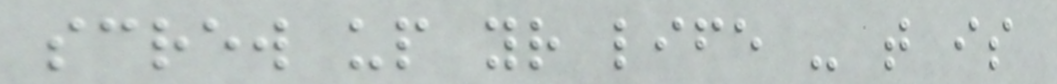screw up your life - that is
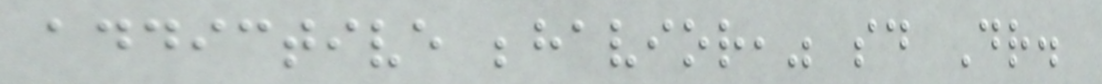addictive behavior," said Dr.
